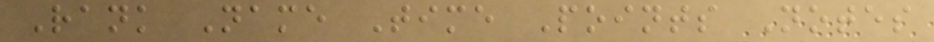Rank Name Time Points Notes
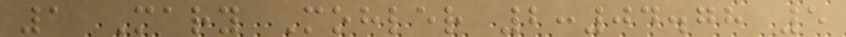1 Mary Mohler 2:04.78 5
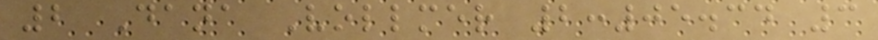2 Dana Vollmer 2:05.34 3
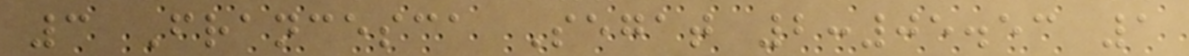3 Francesca Segat 2:05.53 1
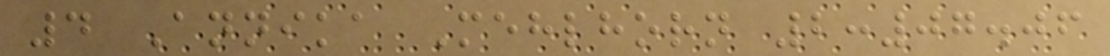4 Annika Mehlhorn 2:07.06
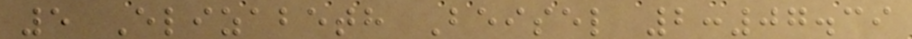5 Elizabeth Beisel 2:07.39
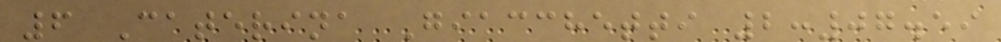6 Caterina Giacchetti 2:07.59
